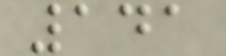141
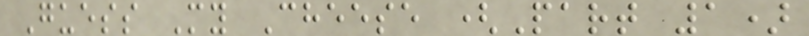Guess My Cheese (Part 1)
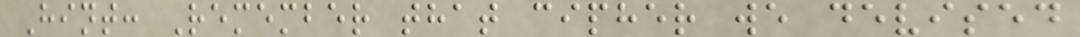Hint: Remember that cipher we devised
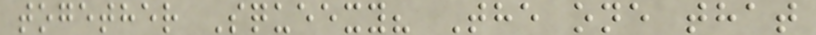together Squeexy? The one that
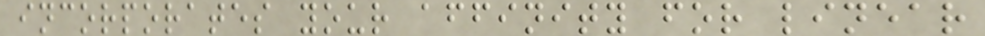incorporates your affinity for linear
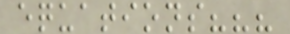equations???
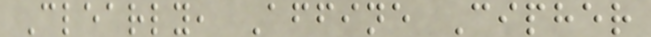Clearly, Affine Cipher
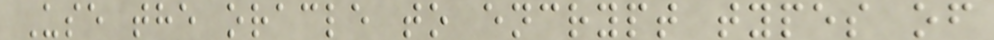Use the oracle to encrypt types of
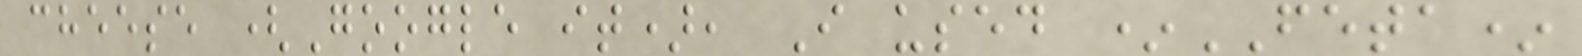cheese (Google it), I used *FETA*
